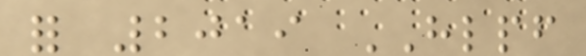for 2019 HLPF
